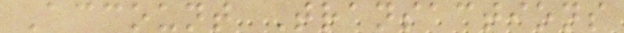Account Transactions
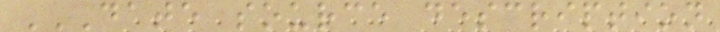DATE SOURCE DESCRIPTION
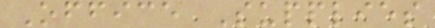Office Supplies
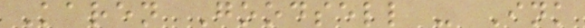Karen Goodsell - Ink
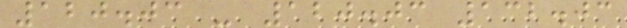120.03 - 120.03 132.03
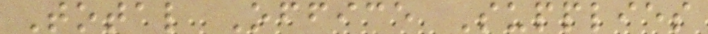Total Office Supplies
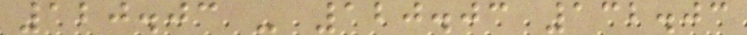120.03 - 120.03 132.03
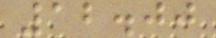12.00
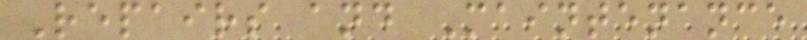Repairs and Maintenance
